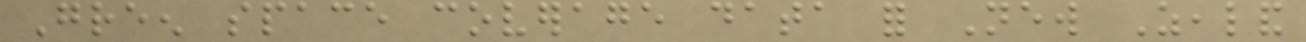Green space coverage data for New Zealand
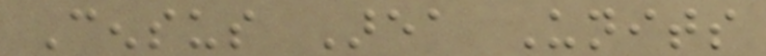Census Area Units
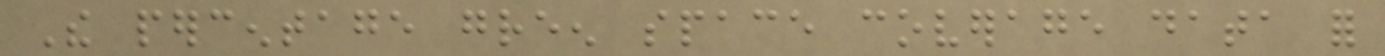The percentage green space coverage data for
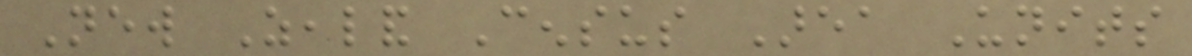New Zealand Census Area Units
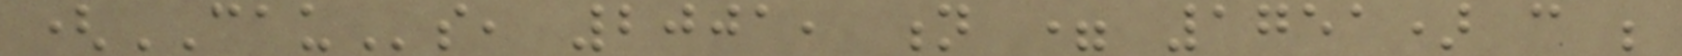(CAUs, 2001, n = 1751) can be
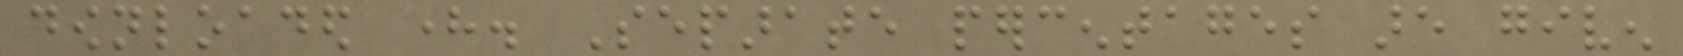downloaded here. Separate percentages are given
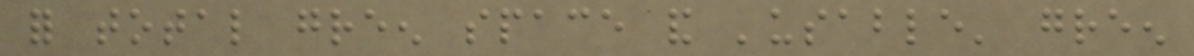for total green space and 'usable' green
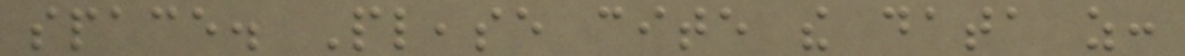space. Please cite the data as:
